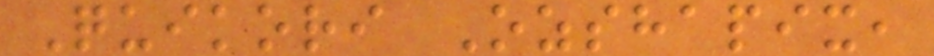Quikori Ozshapix,
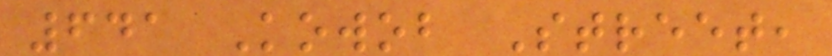641 Kowob Street,
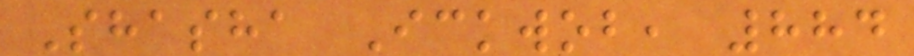Shasha Ickwob, 884
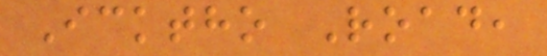Icktho Road,
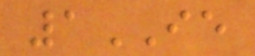1IE
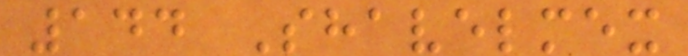144 Shavelmex
